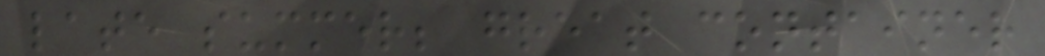late summer; great container
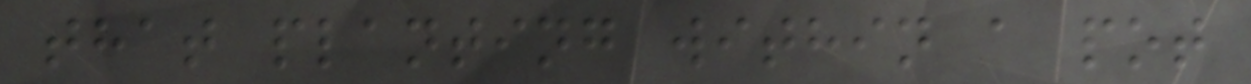that planting within a pot
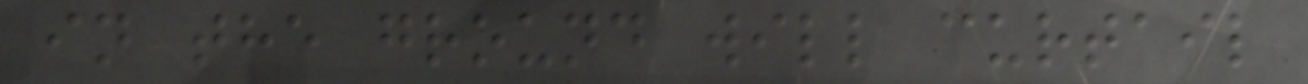in the ground will curtail
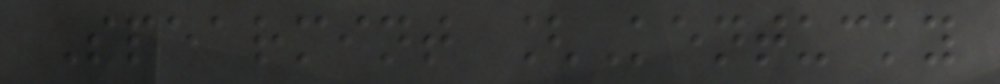Spearmint [Kentucky
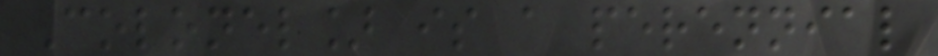Colonel] is a perennial
